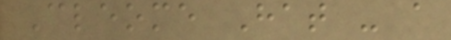Cleome Hat - a
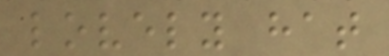lovely hat
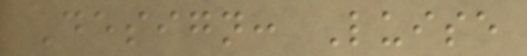Design: Luise
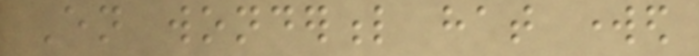En wonderful hat worked
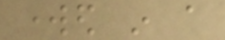worked in a
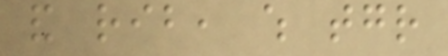and rib, which together
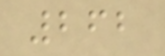262
